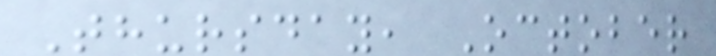Thursday, October
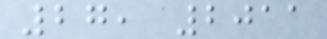27, 2011
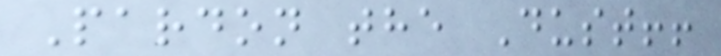Pardon the Dust!!
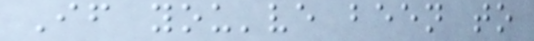If you've been to
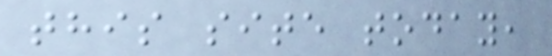this site today,
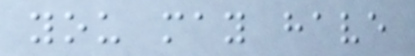you may have
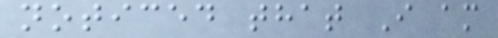noticed that I am
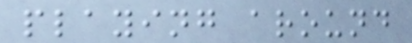playing around
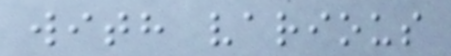with various
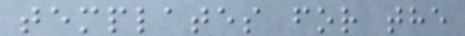templates for the
